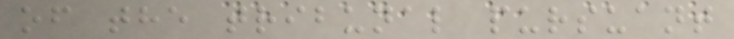of the tribunal pursuant
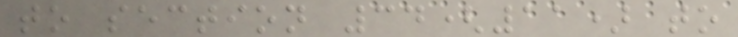to section 34(11) to
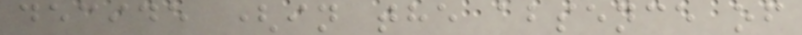decide (in the absence of
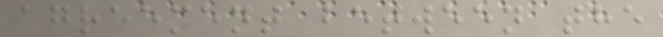agreement between the
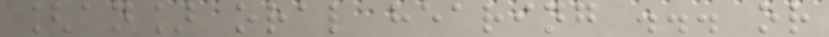[an] oral hearing ... or
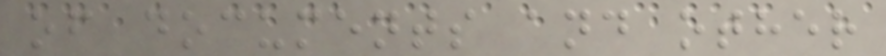of documents and other
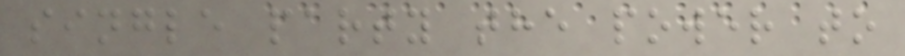single party the power to
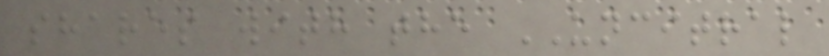shares with the UNCITRAL
